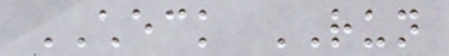CHECK RUN
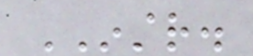INSTR.
